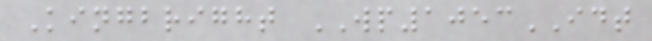Kingbright WP1053IDT
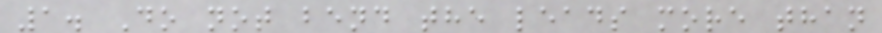1. Do not bend the leads more than
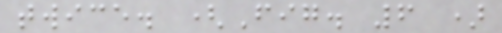twice. (Fig. 6 )
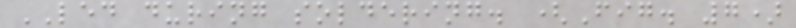LED during soldering. (Fig. 7)
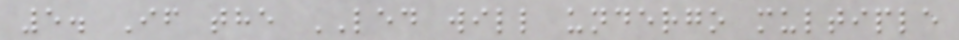5. If the LED will undergo multiple
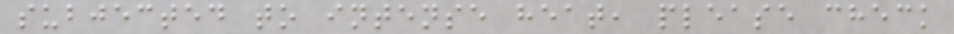subjected to intense heat, please check
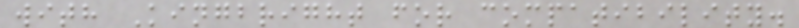with Kingbright for compatibility.
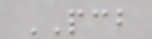PCB
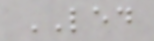LED
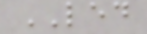LED
